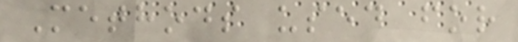Methods used for
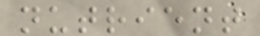nutrient
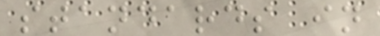standards in
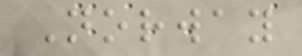Norway
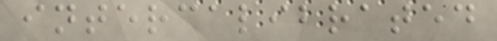intercalibrated
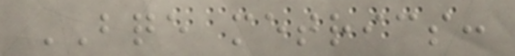BQE metrics:
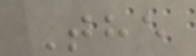The
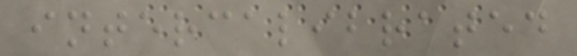intercalibrated
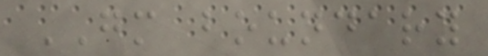GM boundary
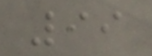99
